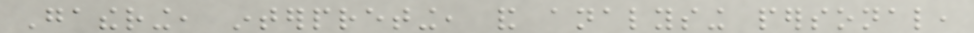Gathering, interpreting, and analysing personal,
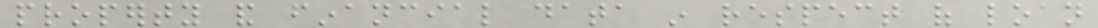property and financial data in respect of loan
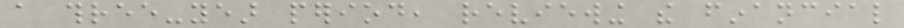a three-year period, reviewing the financial
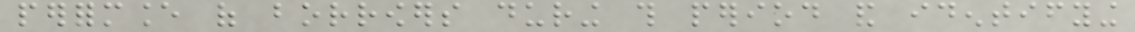performance of borrowers during this period and identifying
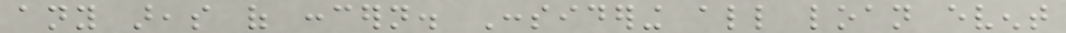any areas of concern. Considering all loan event
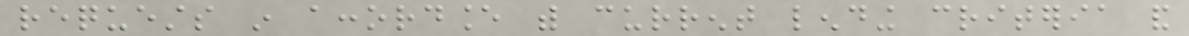requests in accordance with current lending criteria and
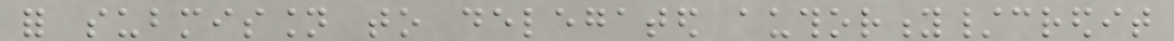for submission to delegated authority/credit
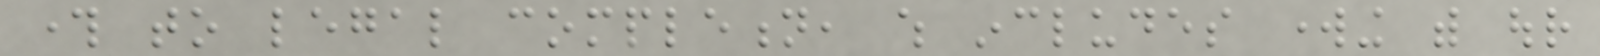through to legal completion, which includes working with our
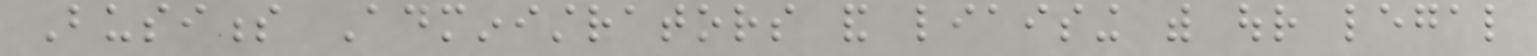Business Administrators and liaising with our legal
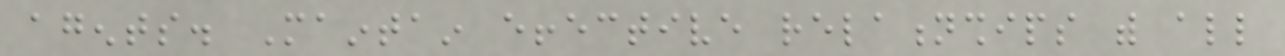agents. Maintain effective relationships with all
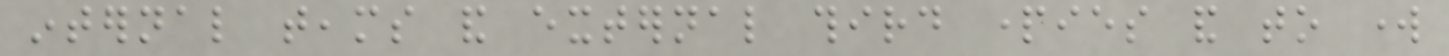internal teams and external third parties and to work
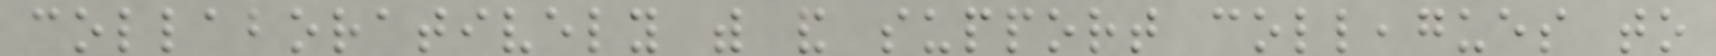collaboratively with and support colleagues to
